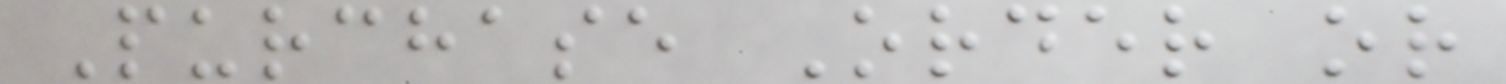Purchase Order or
